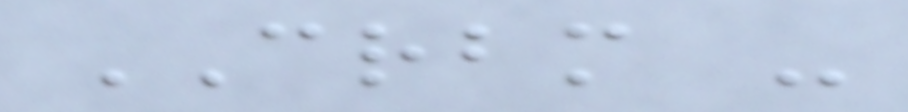CRBM -
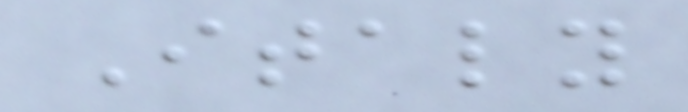Italy
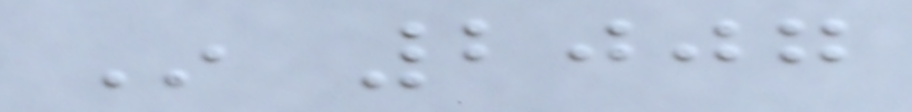In 2007
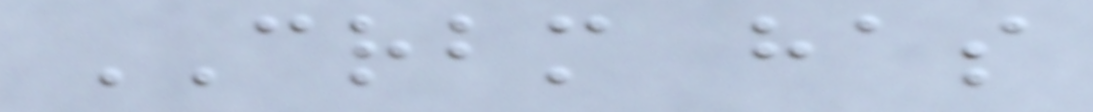CRBM has
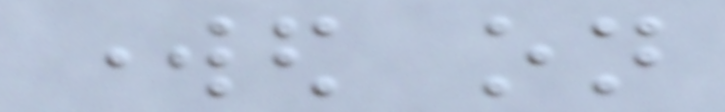worked on
